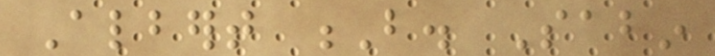Albert B. Sabin
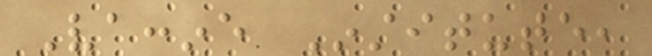Vaccine Institute,
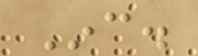Inc.
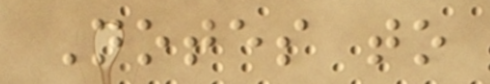Notes to
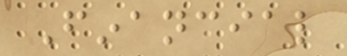Financial
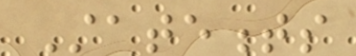Statements
